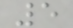5
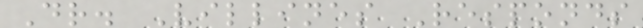Dr. Villines Responds
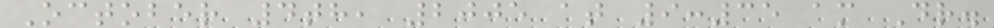October 4th, 2005 at 9:35 am Dr.
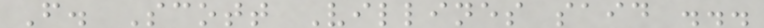F. Scott Villines said ...
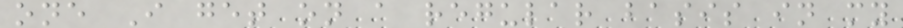one I get on a regular basis in my
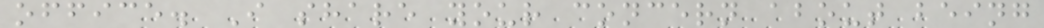office. I share your concern about being
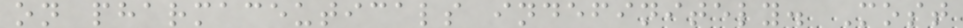on pharmaceuticals indefinitely. Most
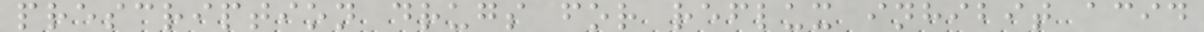prescription drugs for reflux inhibit acid
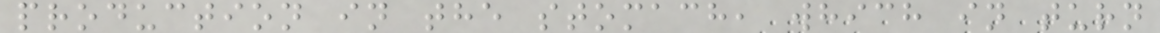production in the stomach, which in turn
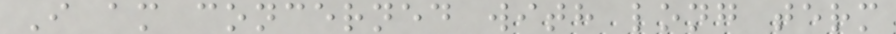I am concerned with long term
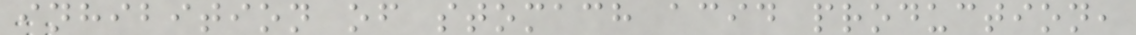inhibition of stomach acid production,
